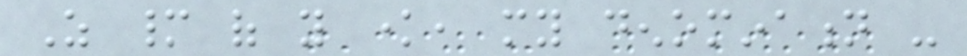As many of you know, my denomination -
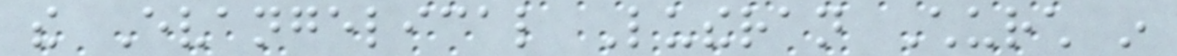the Evangelical Lutheran Church in
